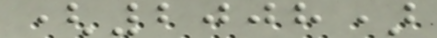(2008)
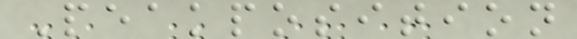Peakposition
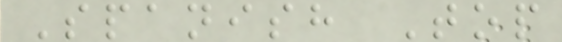Spanish Top
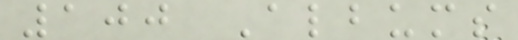100 Albums
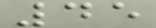45
